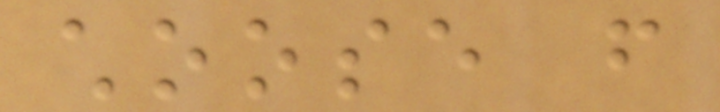choose from
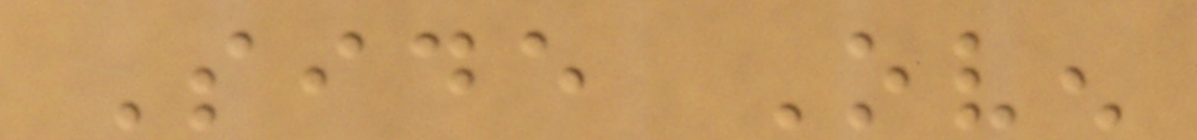Side Oven
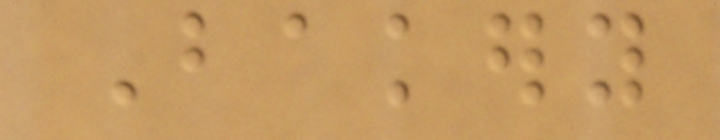Bakery
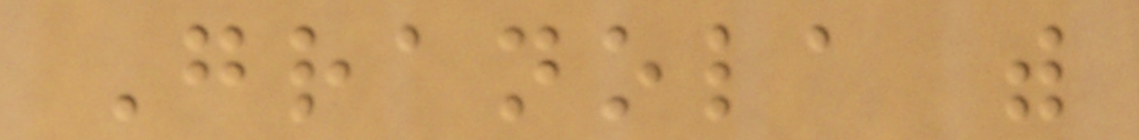Granola with
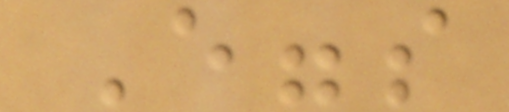Eggs
